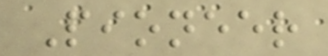Pioneer
